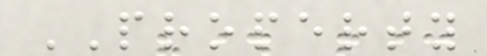PROPERTY
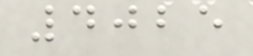4025
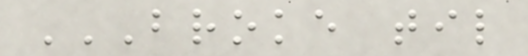BROKE TIL
